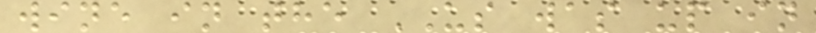wine in the US was up in
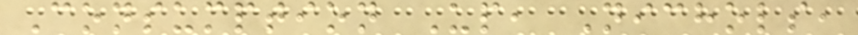Consumption Up, Nichols,
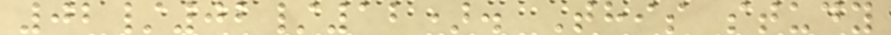02/02/12). This study
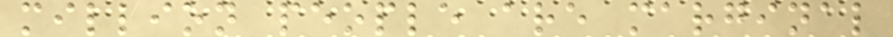million people are marginal
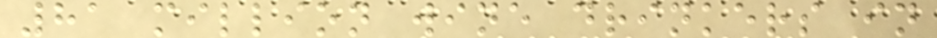81 million wine drinkers in
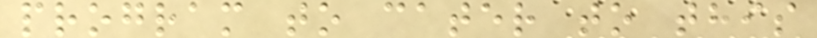program to cater to this
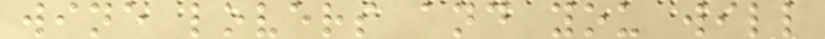wine lovers and you will
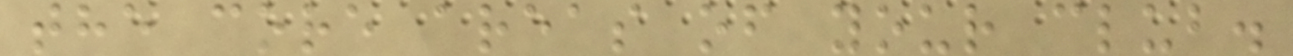the core areas of your club.
